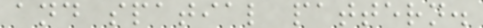and spatial pattern.
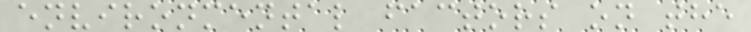environmental factors on the
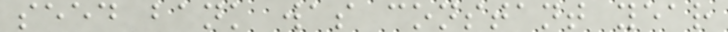seed bank was constant year
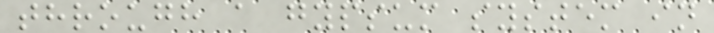through a gypsum system in
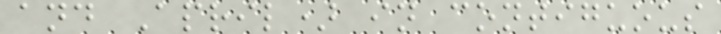and April) in contiguous
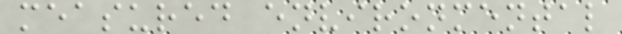measured environmental
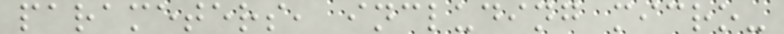parameters, including micro-
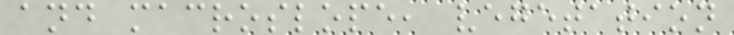and macroslope, vegetation
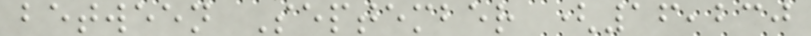between September (16,230
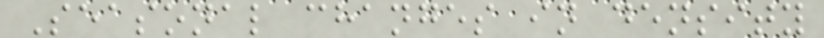Seasonal changes in density
